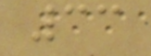33
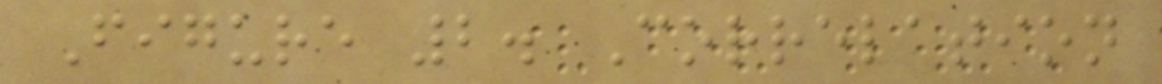Figure 2. Correlation
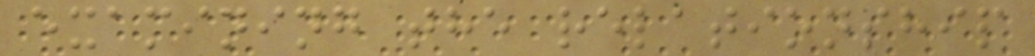examining the relationship
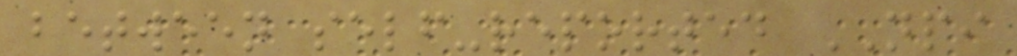between self-reported NPI
